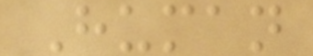Human
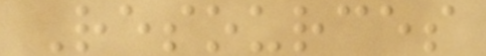Resources
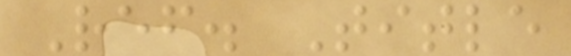Ref. Title
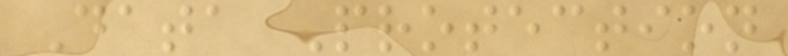Data Protection
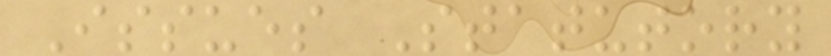Issues Statutory
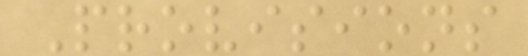Provisions
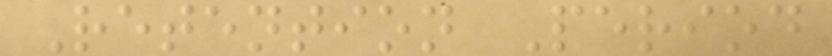Retention Period
